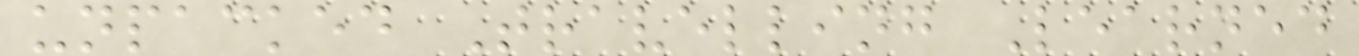unpacked Travelling Learned
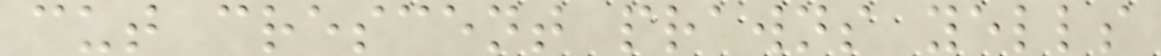cut crescent prawns yells
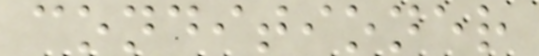conditioner
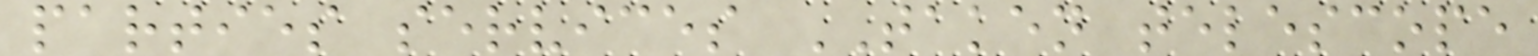parties services TAKEN telescope
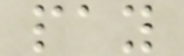pay
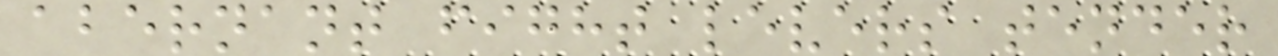abernant fight levers tender
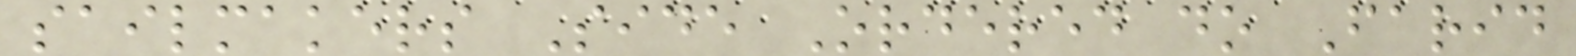sailmakers Side Ordered do Farid
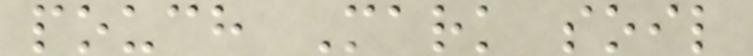pouch Mark soil
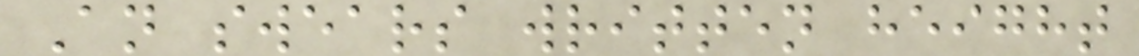An swears written height
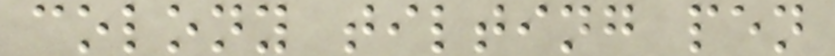colony tilting pen
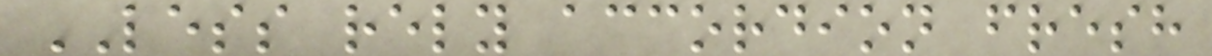LESS rely accordion fresh
